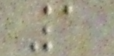1
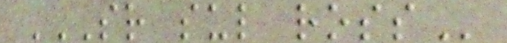SR SUL ROSS
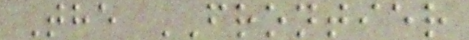The FRONTIER
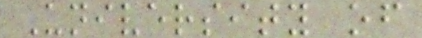University of
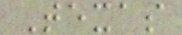Texas
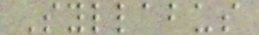Syllabus
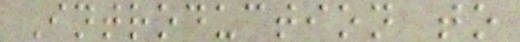Introduction to
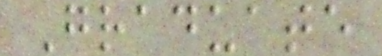Graduate
